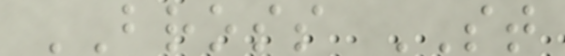BROSS ST
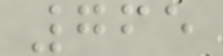765
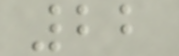22
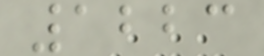1223
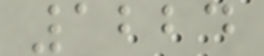1224
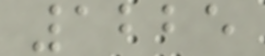1225
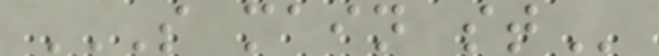S MAIN ST
